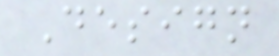Design
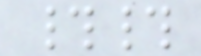##
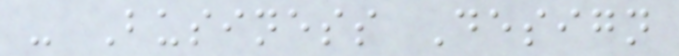- Business Design
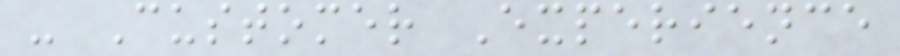- Customer Experience
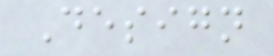Design
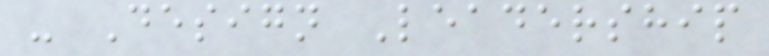- Design Leadership
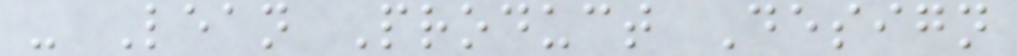- Lean Product Design
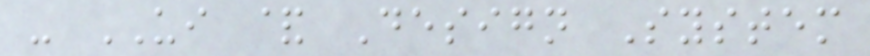- UI & Design System
